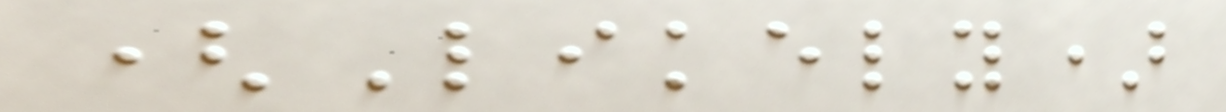(Likely)
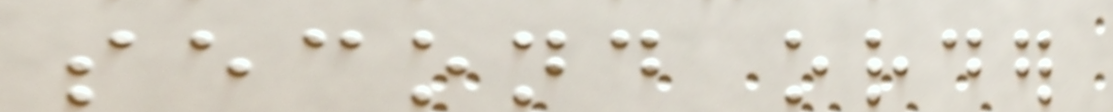second order
